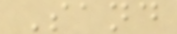Sand
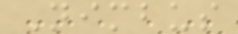Nimbus
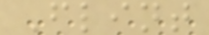Flint
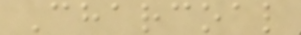Charcoal
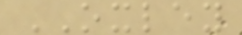OXLEY
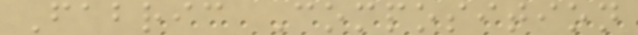Fabric Composition
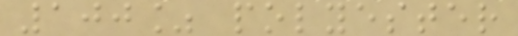100% polyester
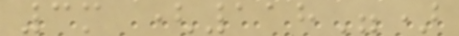3m (118")
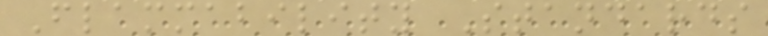Flammability Standards
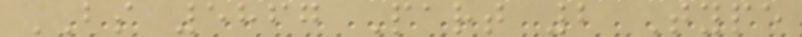BS 5867 Part 2 Type
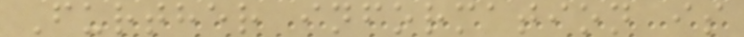Further information is
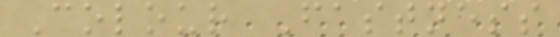Colour Fastness
